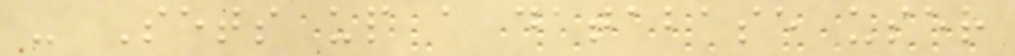- Sets up a database user
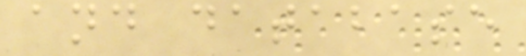and database
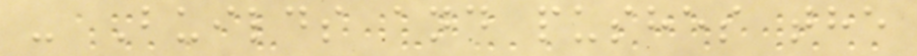- Builds and pushes the
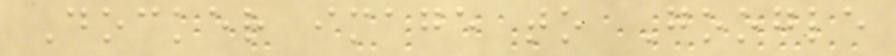Docker image to Google
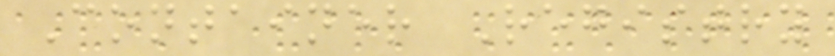Container Registry
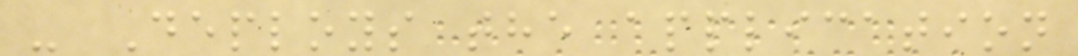- Deploys the application
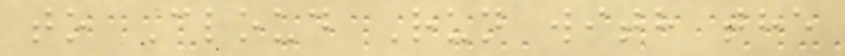to Cloud Run with the
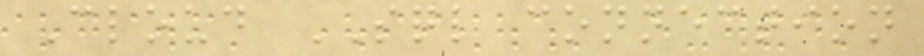Cloud SQL connection
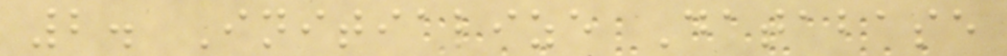2. Initialize Database
